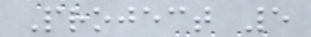Project 5
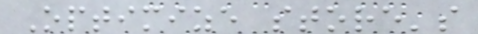Optimize store's
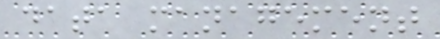data management
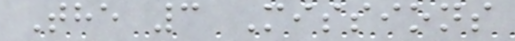The 3 Missions
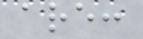are:
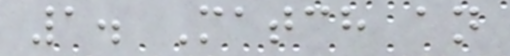1. Match an
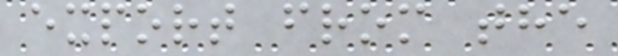export from the
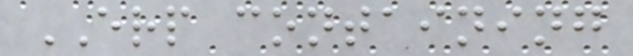ERP containing
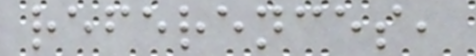references,
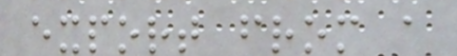export from a
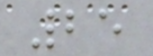25
